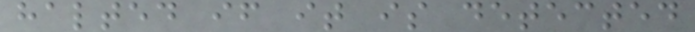halted if it is detected
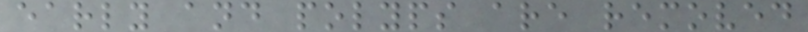early and polyps are removed
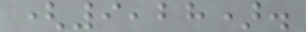(9,28).
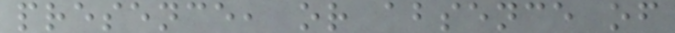presence, or absence of
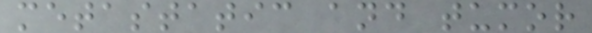metastatic and tumor
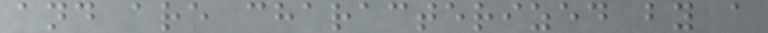and are characterized by a
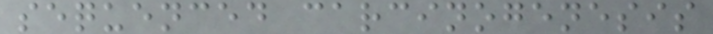sequenced carcinogenesis
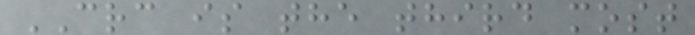CRC is the third most
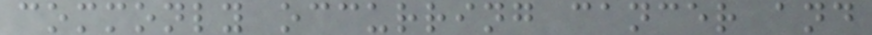commonly occurring cancer and
